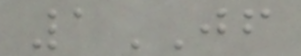1JF
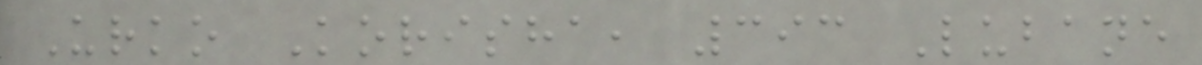Urko Korisha, 393 Lubane
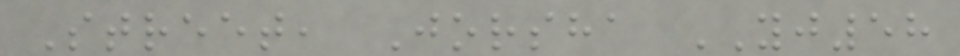Street, Jorsha YJ58
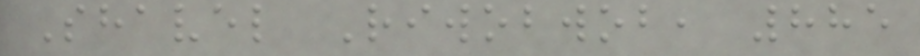Shavel Riwobwob, 885
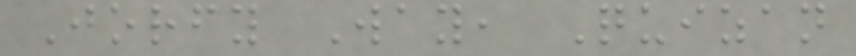Jorfy Way, Quizan
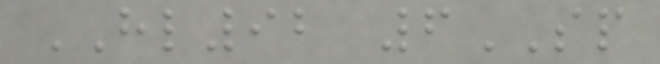HL92 6SP
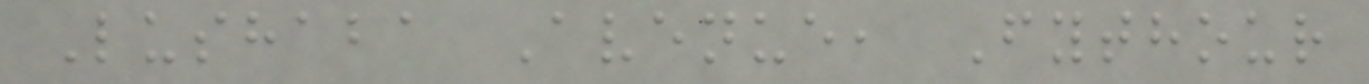Lushaba Avenue, Fythour
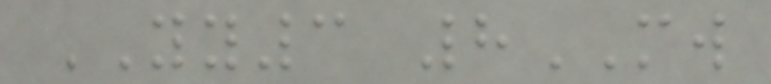YY3 8MW
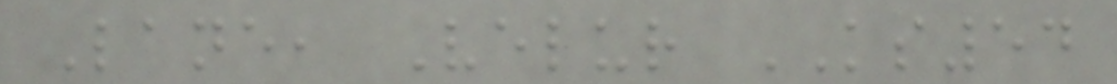Lane, Velur KS54
